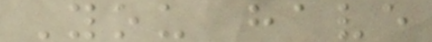You have
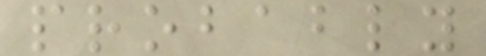probably
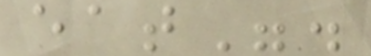eat".
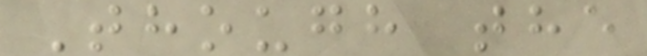Though the
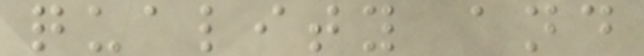quality and
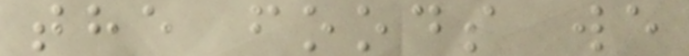the foods we
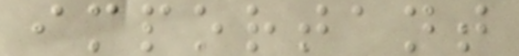important
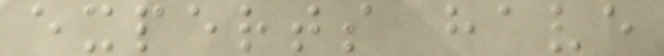experts have
